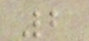2
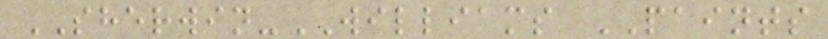SHERWIN-WILLIAMS PAINTS
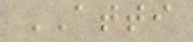ATTI
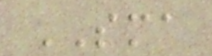SMA
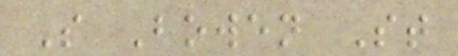S Bowen St
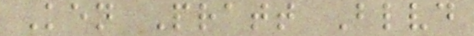Ken Pratt Blvd
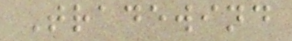Tradewind
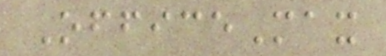OfficeMax
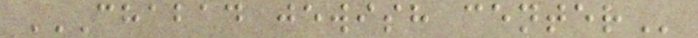CHABAD JEWISH CENTER
